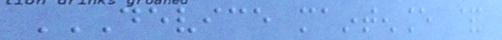DEVICE MAINTENANCE &
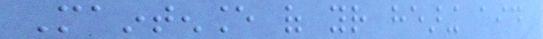Maintenance of your hearing aid
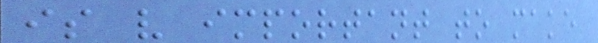is very important to make
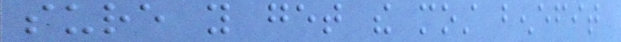sure you get the most benefit
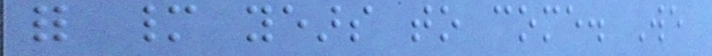for many years to come. We
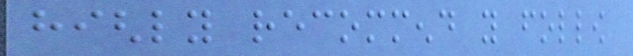highly recommend you follow
